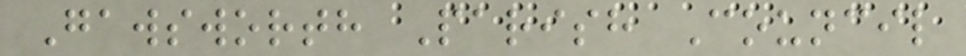Gawsworth Parish Council
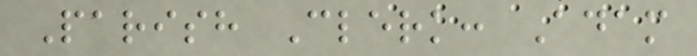Parish Clerk: Adam
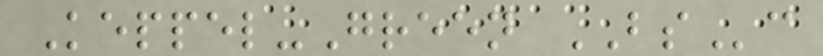Keppel-Green BSc
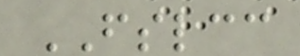FSLCC
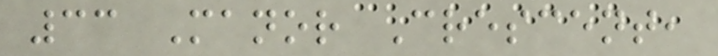33 Manor Crescent,
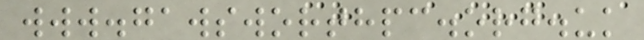www.gawsworthpc.org.uk
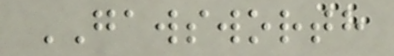GAWSWORTH
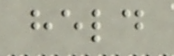held
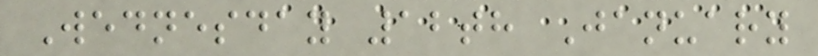Wednesday 12th January
